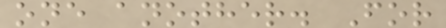one another. For
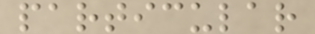particular
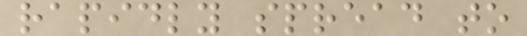rapidly spread to
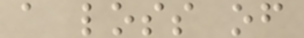a loss of
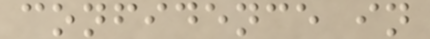confidence in
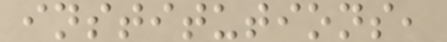institutions,
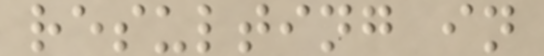resulting in
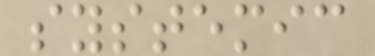systemic
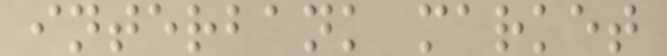interbank market
